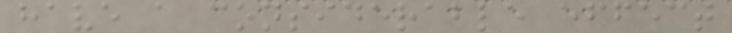have a considerable effect
